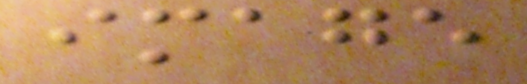image
